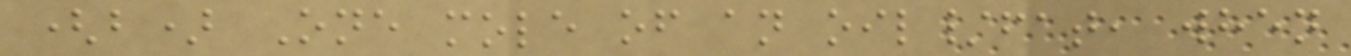(b) One mole of an oil/fat, when
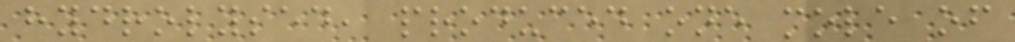hydrolysed, produced one mole of
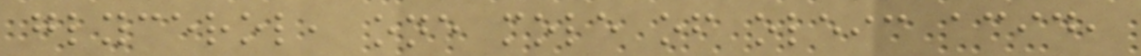glycerol, one mole of oleic acid,
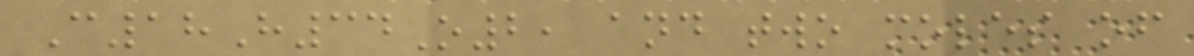C18H34O2, and two moles of
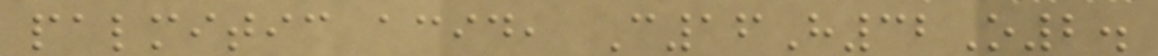palmitic acid, C16H32O2.
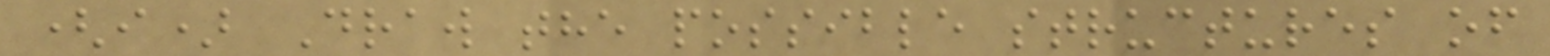(i) Draw the possible structures of
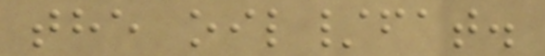the oil/fat.
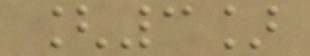[3]
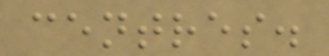centres.
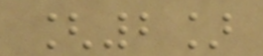[2]
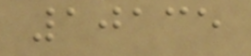10135
